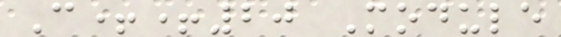C++20 Module
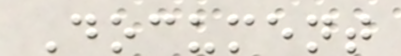Document
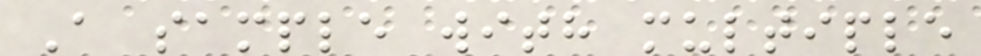A sample with multiple
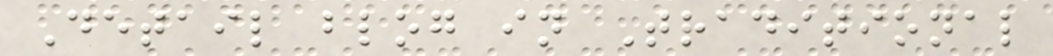Detail blog in Traditional
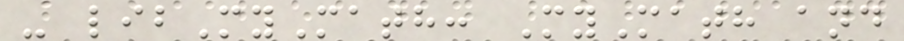- libMyMath: MyMath and
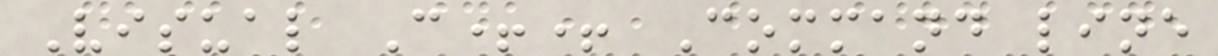Visual C++ Command line
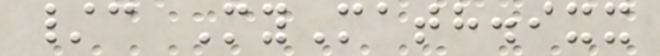/c MyMath.ixx
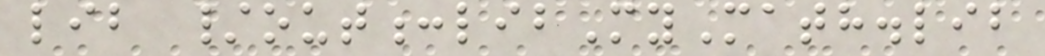lib /out:libMyMath.lib
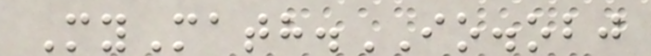MyMath.IO.obj
